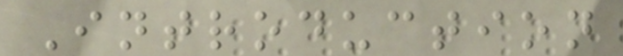Introduction
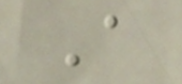A
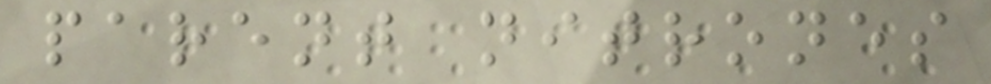parent nitrones
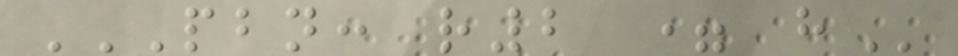PBN: R2 = H
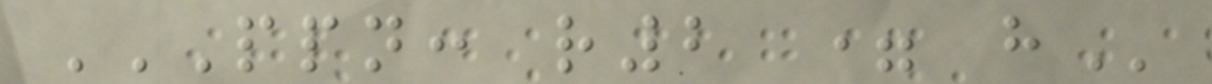PPN: R2 = H
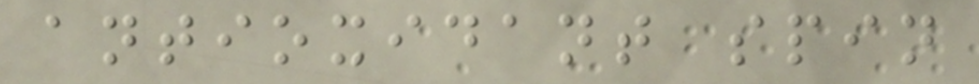antioxidant spin
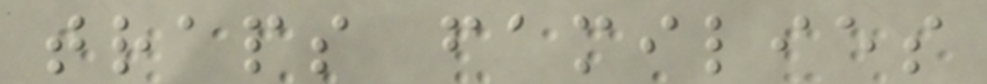traps families
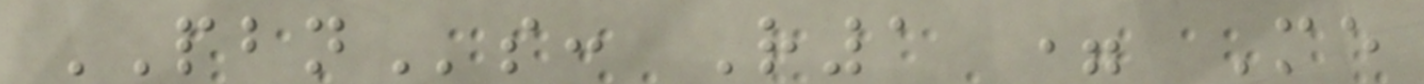PBNs: R1 = Me
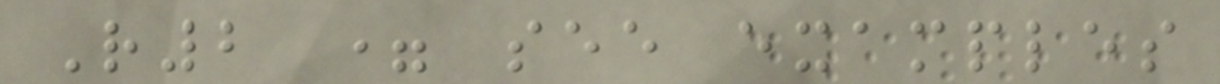R2 = see examples
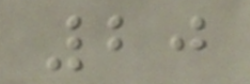20
